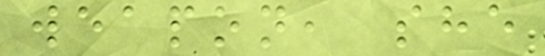weapon, she
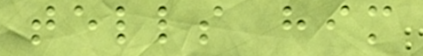tells him
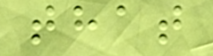that
